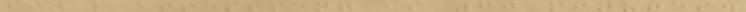final assessment is 60 minutes.
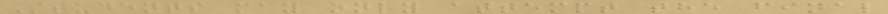Students may only attempt the final
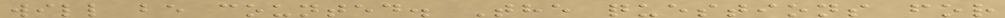will be counted. The questions for
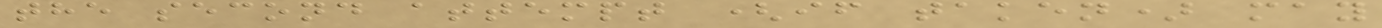the second attempt (if taken) may
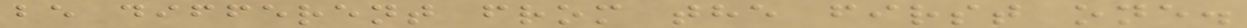be different from the first one.
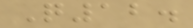Q12.
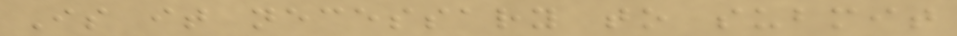Is it necessary to submit
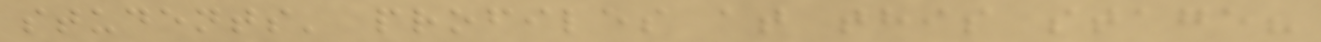students' profiles at this stage?
